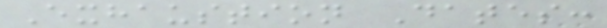Exhaustion Dates:
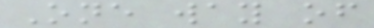One way of
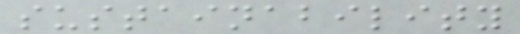sustainability
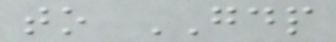to GDP
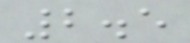2.5
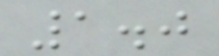1.0
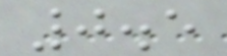0.5
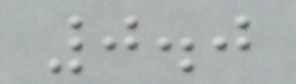0.0
